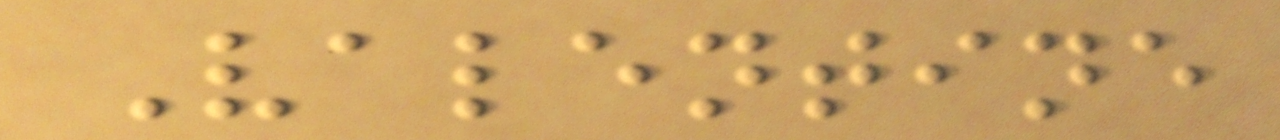Valentine
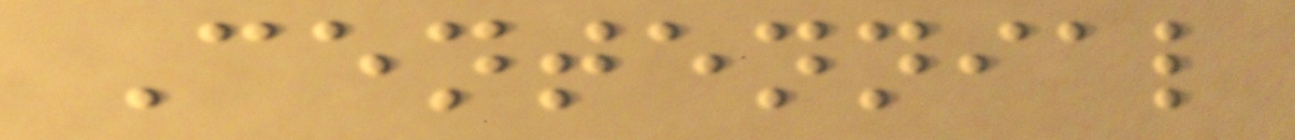Centennial
